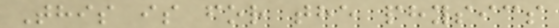This is for the physics
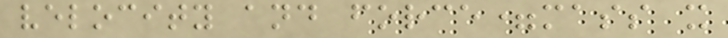velocity and force=mass x
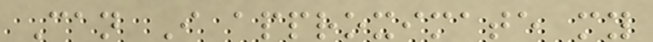Can I approximate my
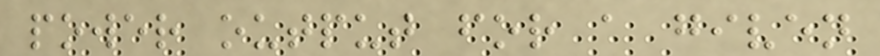power output for a given
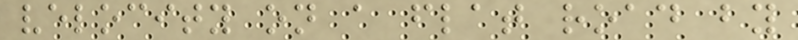velocity on a flat road by
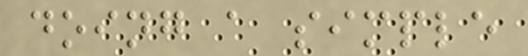doing a simple
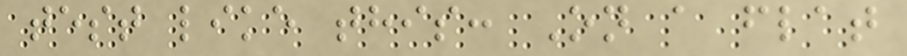test like this: On a flat
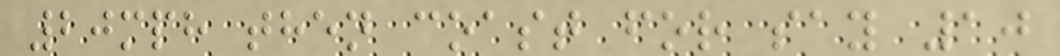20mph then coast for say 10
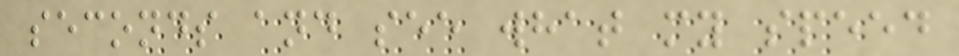seconds and see what my speed
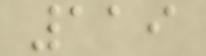119
